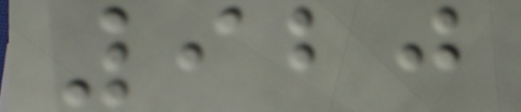920
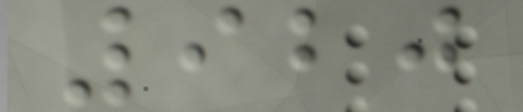920
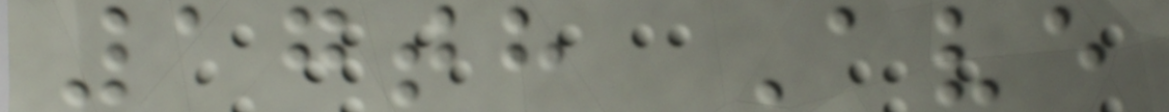17th Ave
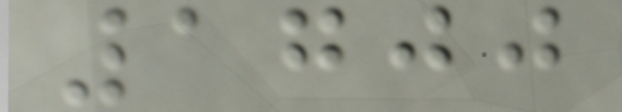1700
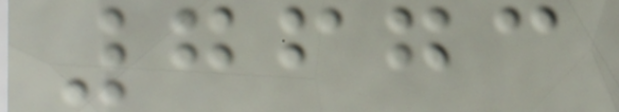7673
